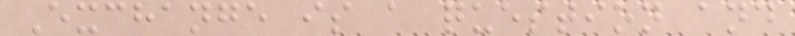Exchange is a question and
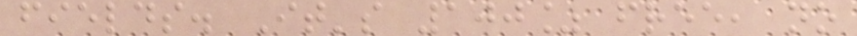fields. It's 100% free, no
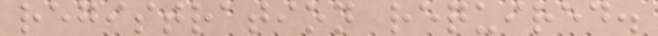registration required.
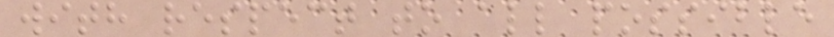with respect to all possible
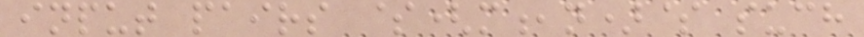input pairs $(m,n)$ such
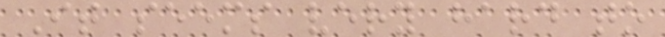It seems very hard to
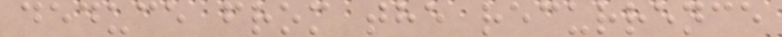deduce from the recurrence
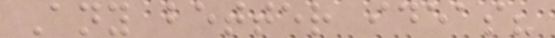Any better ideas?
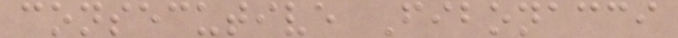consecutive Fibonacci
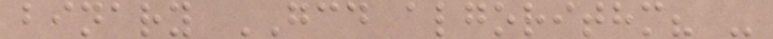binary GCD algorithm? -
